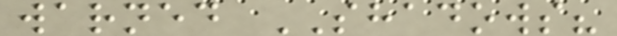warned SHADOWS?
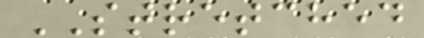STRETCHED
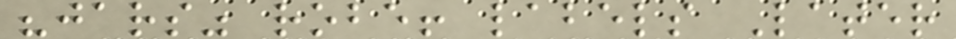"jars" robe! labels Later
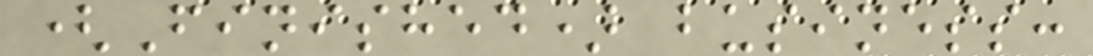(Finished) business:
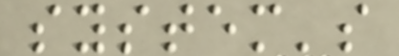system's
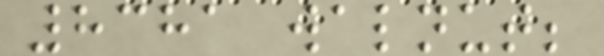8381 walnut;
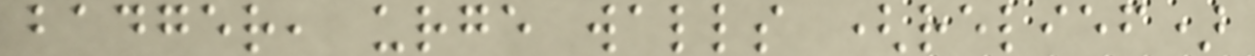badger, urge walls (relief)
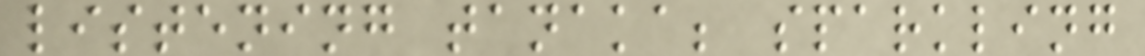listening tanaka; sparkling
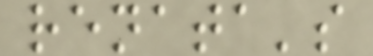renata's
